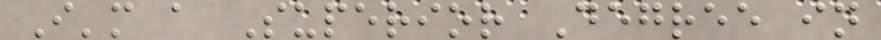I'm a Superior Degree in
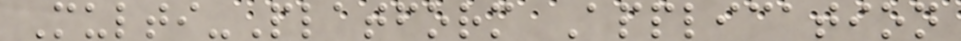Multi-Platform Application
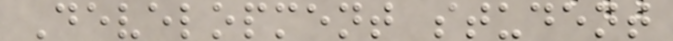Development student
